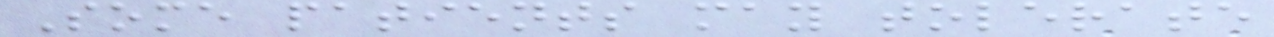Some patients may tolerate
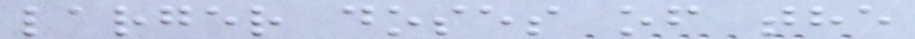larger doses of the
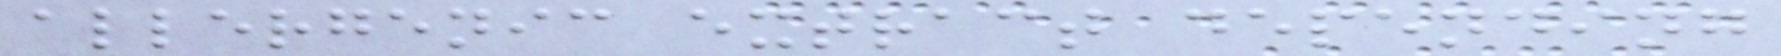allergenic extract depending
